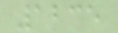1235
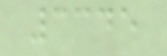3345
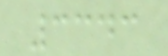3343
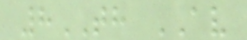8TH AV
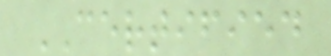CERTIFIED
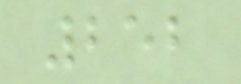252
